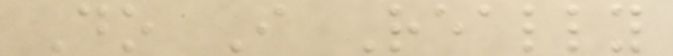Do I Really
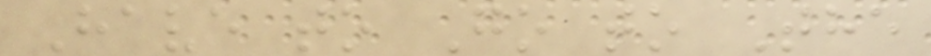Have to Go to The
